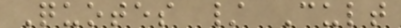Quotes / Cult
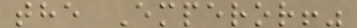the Emperor!"
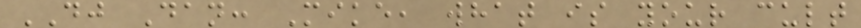DJ Dan: Mike, what is your cult
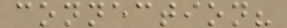connection?
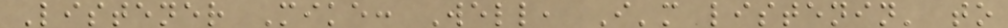Listener Mike: Well, I'm listenin' to
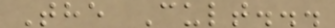The Cult...
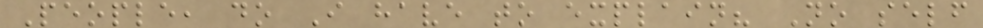People, do I have to explain? No self
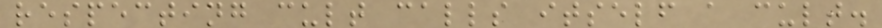respecting cult calls itself a cult.
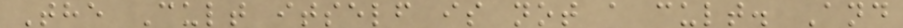The Cult itself is not a cult. And
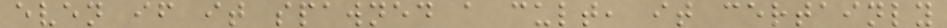even if it spawned a cult, it certainly
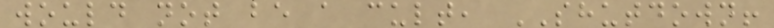would not be a cult, SHUTDOWN!
